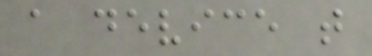a device that
